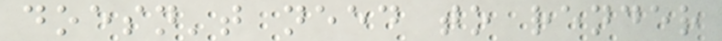doesn't need to render
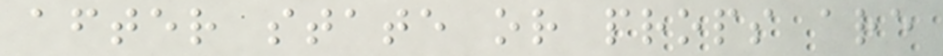after state or props are
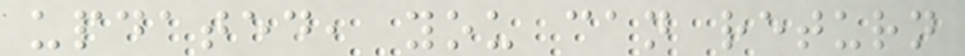updated, you can return
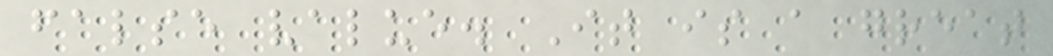false value. It is a great
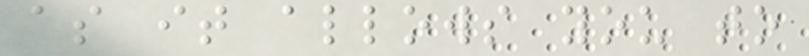as it allows you to
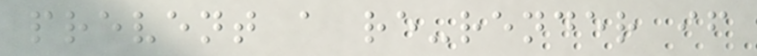prevent a re-render if
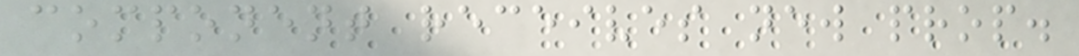component receives new prop.
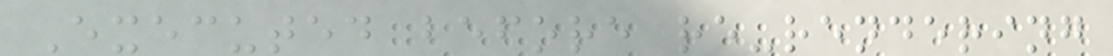Executed before re-rendering
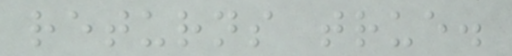returns true.
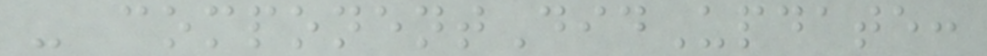- componentDidUpdate:
